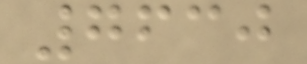7630
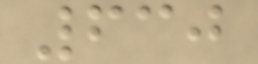630
